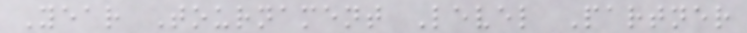Year Tournament Level Partner
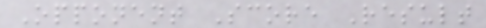Opponent Score Result
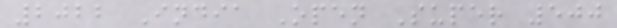2022 India Open Super 500
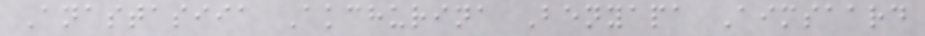Anastasiia Akchurina Benyapa Aimsaard
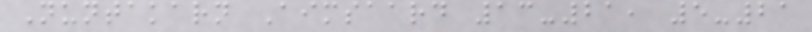Nuntakarn Aimsaard 13-21, 5-21
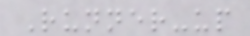Runner-up
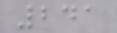241
